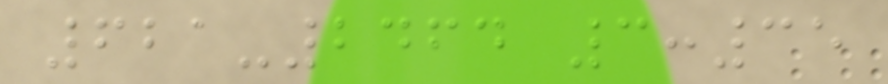621-2464 3:35
